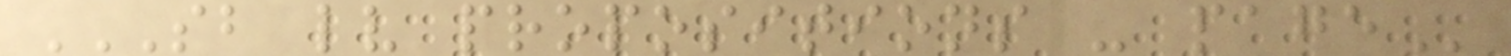SB LV PROPOSITIONS - PAGE
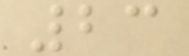23
